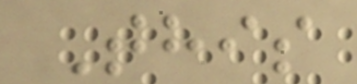This
